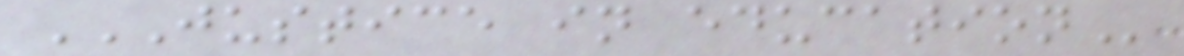JUSTICE IN EDUCATION
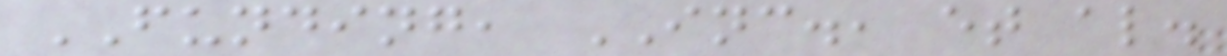FUNDING, INC., et al.
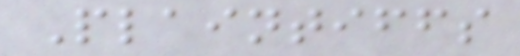Plaintiffs
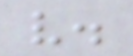v.
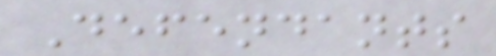Defendants
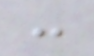:
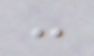:
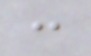:
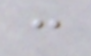:
